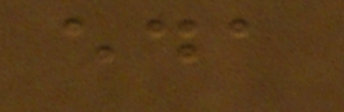eda
